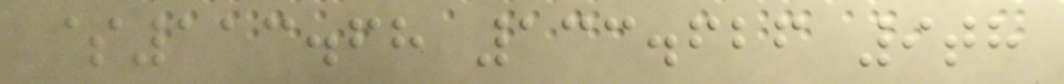$113.68 133.626 9th
